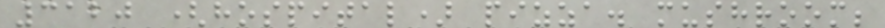3120 (hospital) pizza. mushroom;
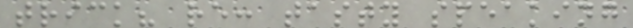trick? re: tasty speaking
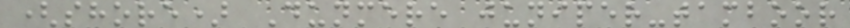(shore) Dunmere juniper-tamboor
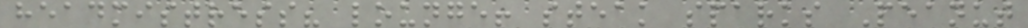headmistress? lounge! steak sparks Peanut
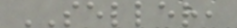SELLER,
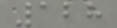128
